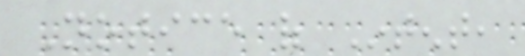Notice of Intent,
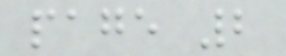page 2
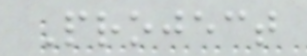Project
